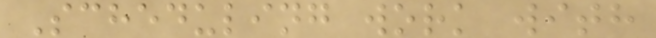Scheduling work with
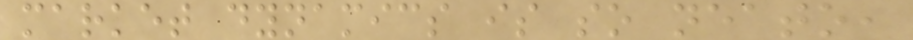market dynamics is so neato,
